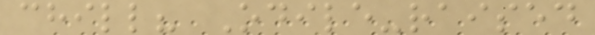chill? Odile-raised
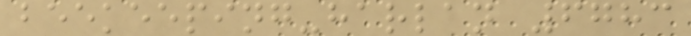beekeeping-harlan 6783
